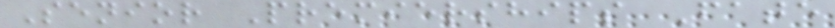Senior Premierships Fate
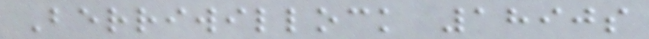Berriwillock 1890s
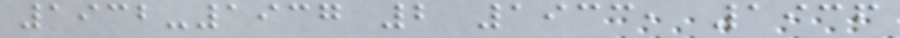1932-1937 2 1933, 1936
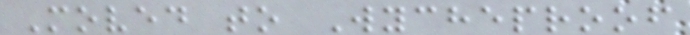Moved to Wycheproof
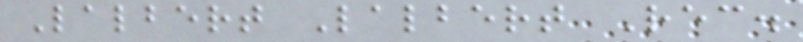Lalbert Lalbert Rec.
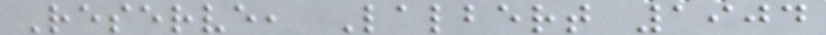Reserve, Lalbert 1904
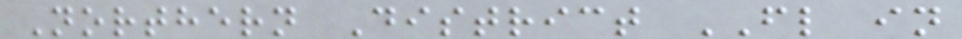Northern District FL in
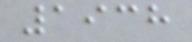1938
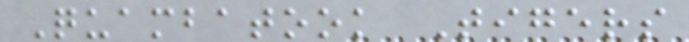Quambatook Tigers
